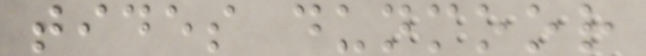tides dunmoor
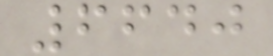6640
